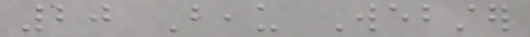20 Beau Webster
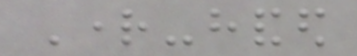Right-handed
